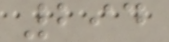294
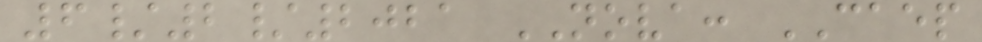6/2/2021 NOVA: CAEP
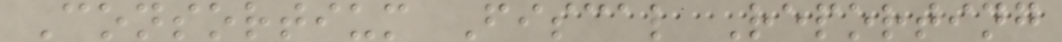Consortium Fiscal Reporting
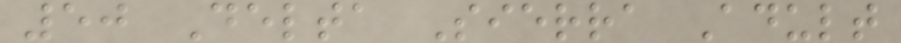50 Delta Sierra Adult
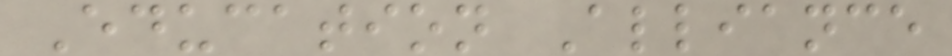Education Alliance
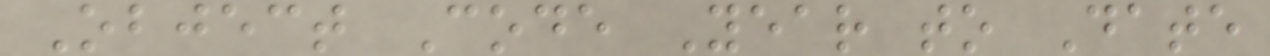Object Code Year to Date
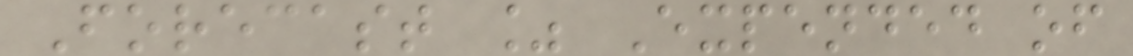Forecast % Expended of
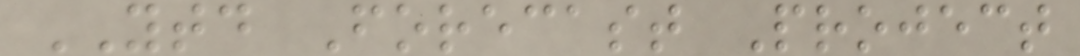YTD Forecast Project
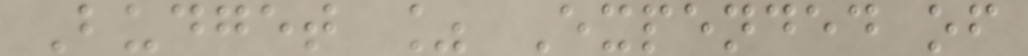Budget % Expended of
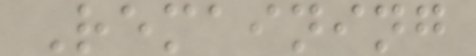Remaining
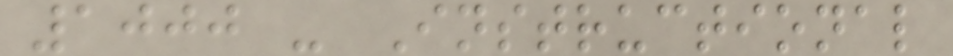1000 - Instructional
